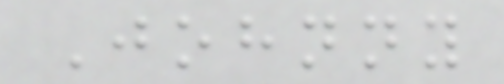Johnny
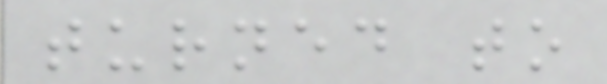turned to
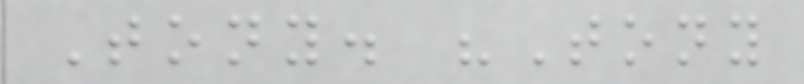Tony. "Tony
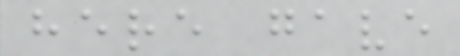here gave
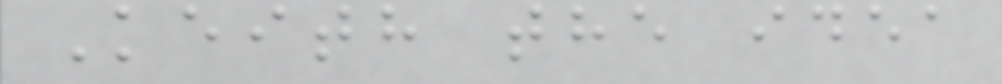Keith the idea
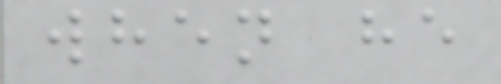when he
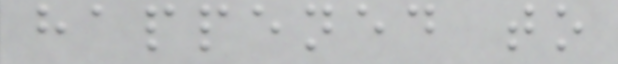happened to
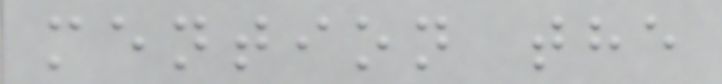mention the
